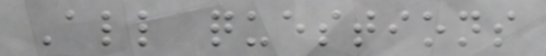All questions
